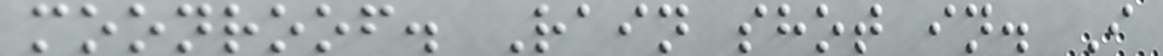moonroof. Rain shot in. I
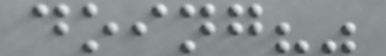doing?"
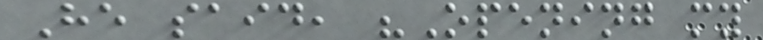He said, "Opening my
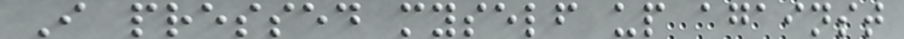I pressed myself up against
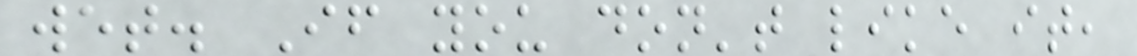wet. If you don't like it,
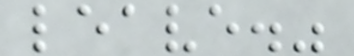leave."
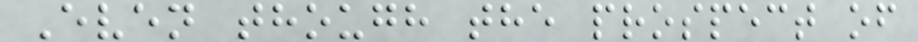Even though the prospect of
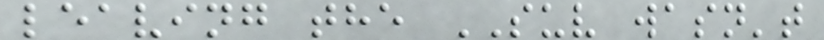leaving the SUV wasn't
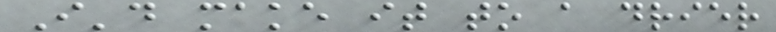I'd make it to a drier
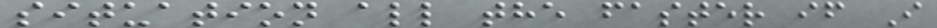situation all the faster if I
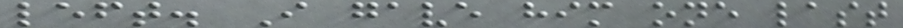left. I gave him one last
